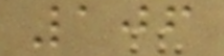106
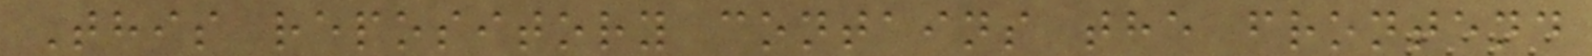This repository contains the frontend
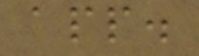app.
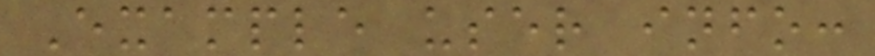Example user info:
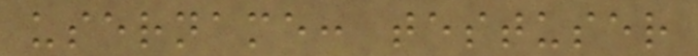username: testuser
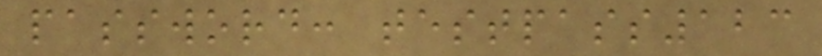password: testpass123
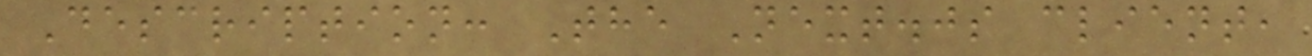Description: The Next.js client,
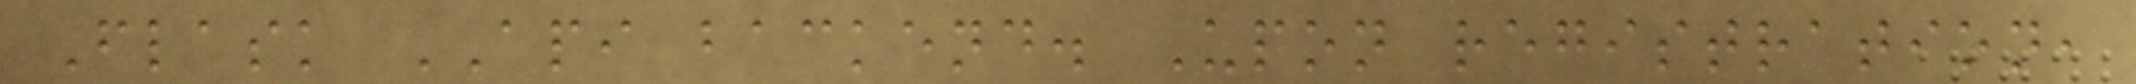Flask API backend. Upon registration,
